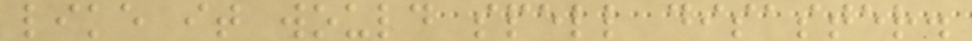like it would spell disaster.
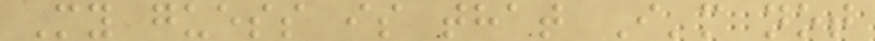My guess is that I'm not
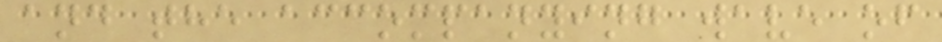and the accompanying wave of
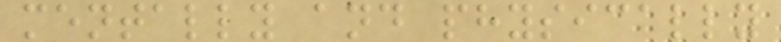mentally and physically
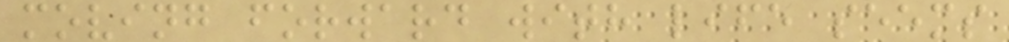moving forward with life seems
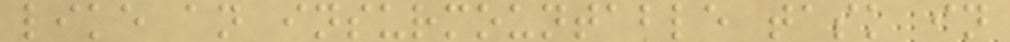like an insurmountable task in
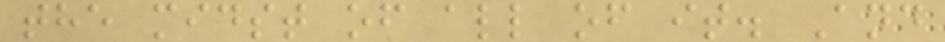the midst of all of it. And
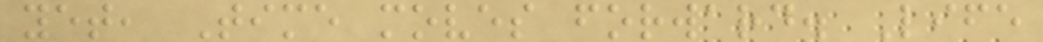yet, Time moves forward. Life
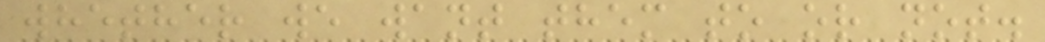whether we want them to or not.
